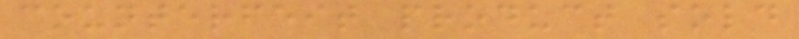counterfeit product sold
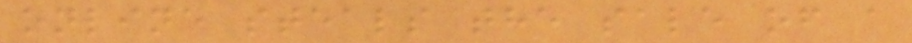online steals the sale of a
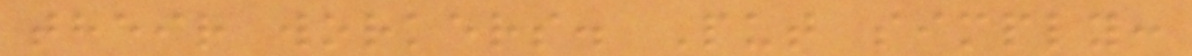their workers. Put simply:
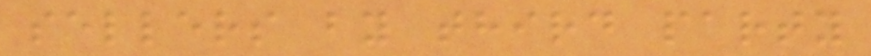sellers by third party
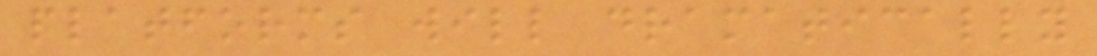platforms will dramatically
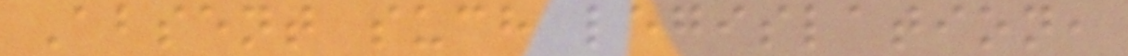Absent such legislation,
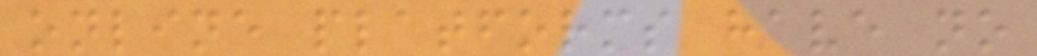online platforms have no
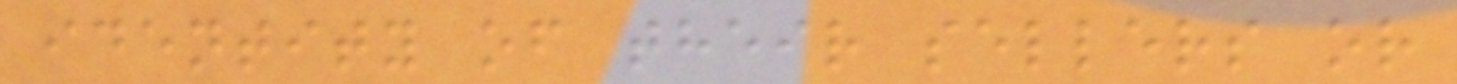identity of their sellers or
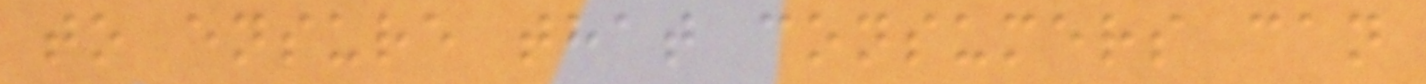to ensure that consumers can
